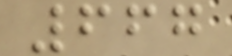667
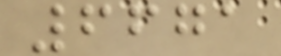6671
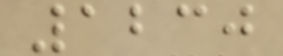1230
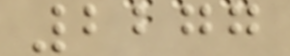2277
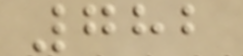782
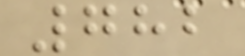782
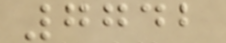7742
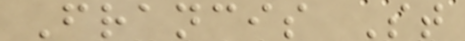Francis St
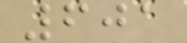601
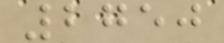2750
